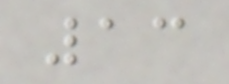13
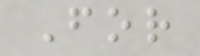For
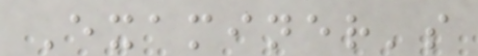Examiner's
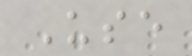Use
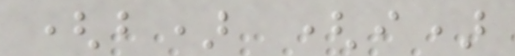(b) (i)
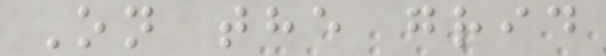On the grid
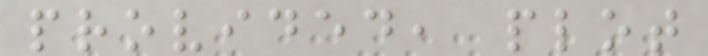provided, plot
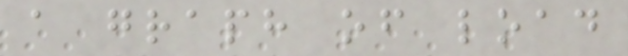a graph of load
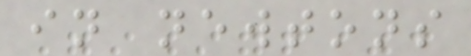in newtons
